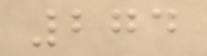274
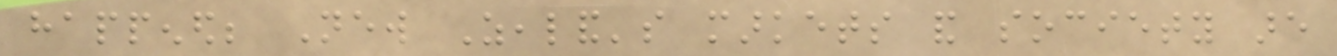happened; New Zealand's markets and society are
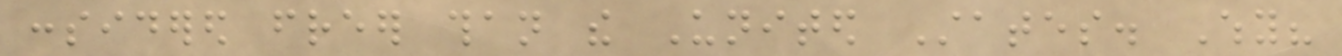considered freer than the United States. Why?
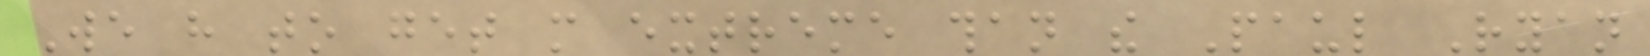We have to get more extreme than the Paul Ryan
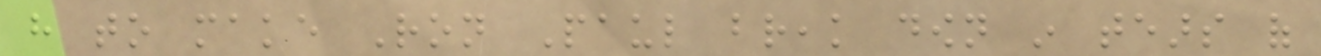have to make Ron Paul break down in tears of
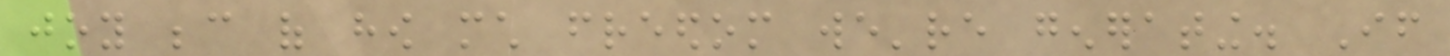joy because of how much freedom we're generating. If
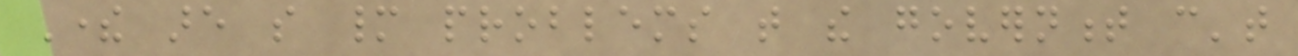There are so many problems that the government can't
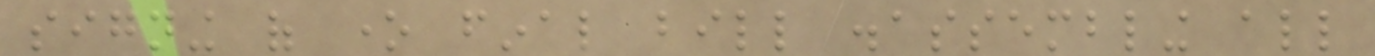signing of one final bill disassembling all
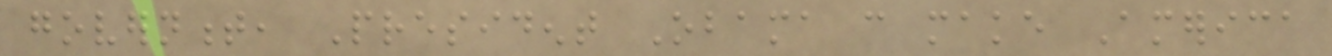government, President Obama can make America
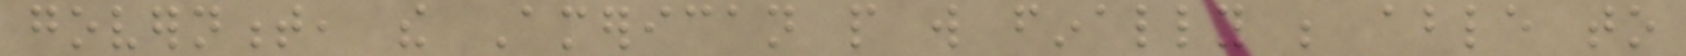government, the American people will finally be able to
